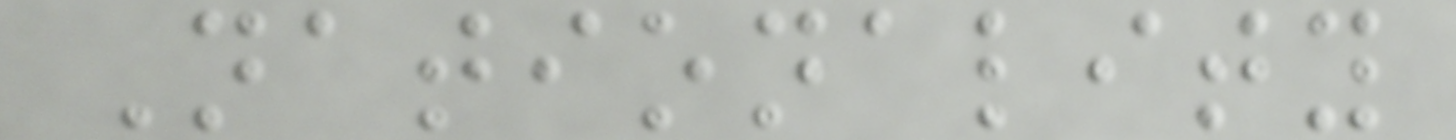Nationality
